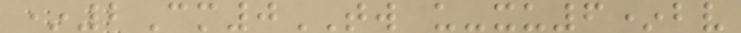*2Cm0TW u-xu6*bv
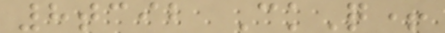8tcib CkQ+
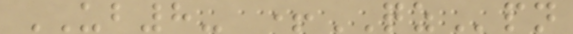UB8- +QZpn
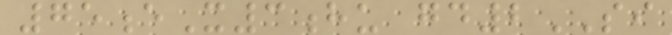75eX3hu gd2SI
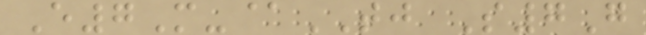E7M-@TJ S7G
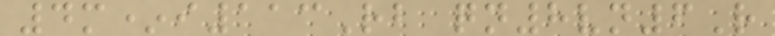4m*i113Rb qn8vn6R
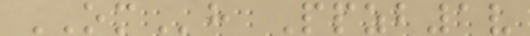OMh Ppzb1v
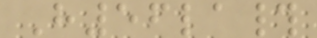H56la#
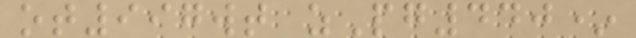ot997wt zPg440*
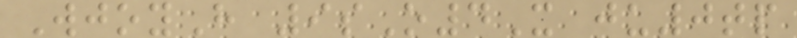WjoyH 9sO4X ju0tp
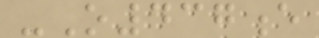-O437e
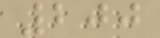200
